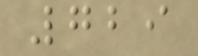729
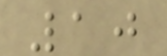10
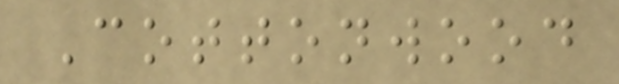Cottonwood
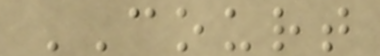COURT
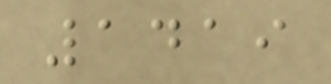1419
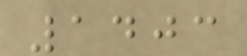1403
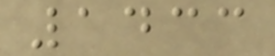1433
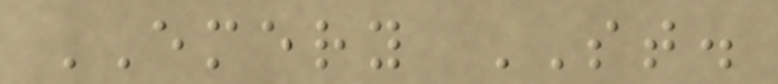EMERY ST.
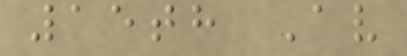15th Av
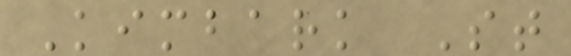Kimbark St
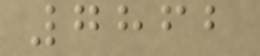7862
